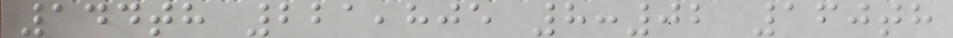144th 221,805 8:02 160th
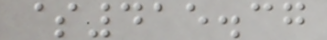$415.37
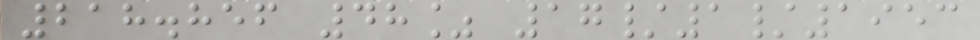218.856 48% 17/1/1953
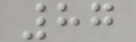87
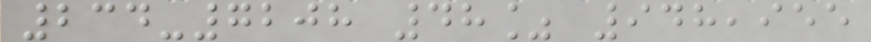234-7208 48% 948,955
